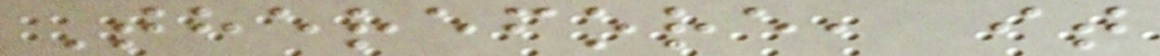Therefore, it
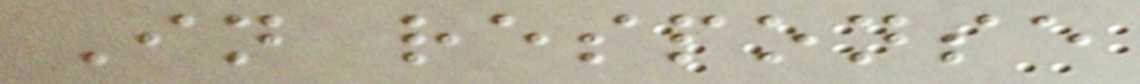In response
